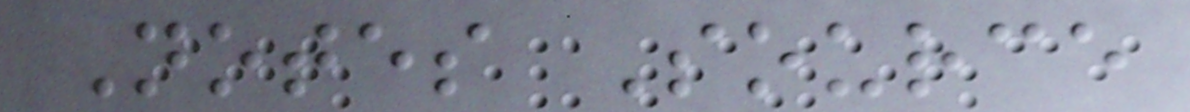Notes Source
